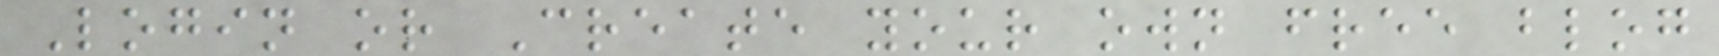Login or Create your own free blog
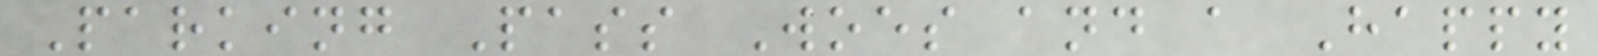Parking Pass Woes and a Happy
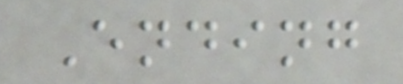Ending
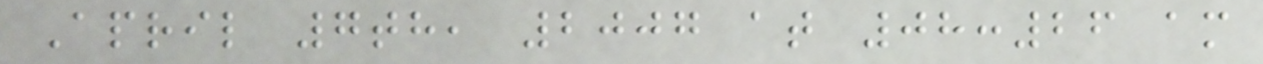April 7th, 2007 at 08:26 am
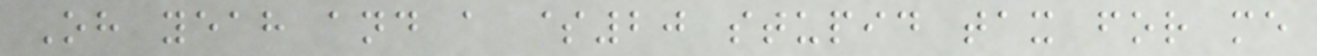Oh yeah and a $20 stupid tax for me
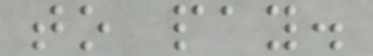to pay.
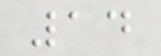14
